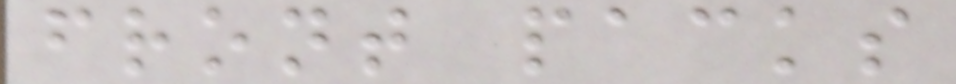front packs
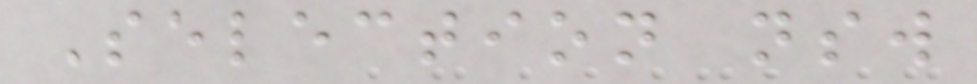Selection nsw
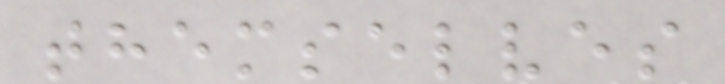themselves
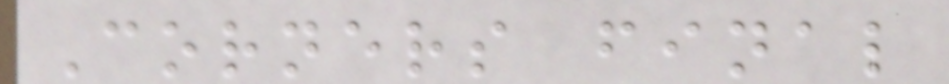Corners final
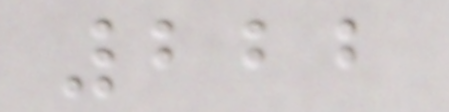222
